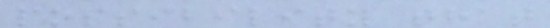possibility that
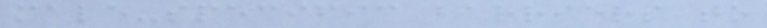male-specific barriers to
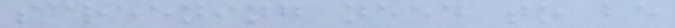screening need to be
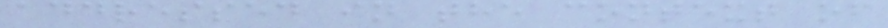addressed in the context of
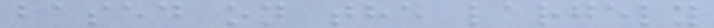based on the largely
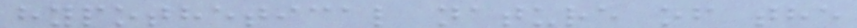hypothetical nature of the
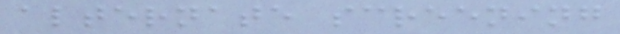alternate screening
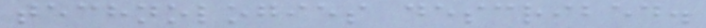technologies described.
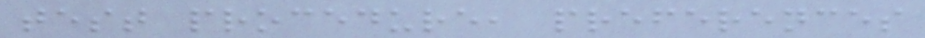test procedure, preferences
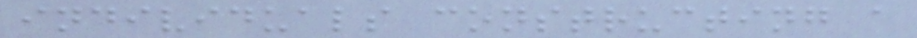individuals constructing a
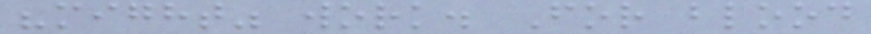"might" work. For blood
